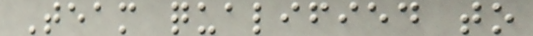Team qualified to
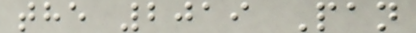the 2019 Pan
